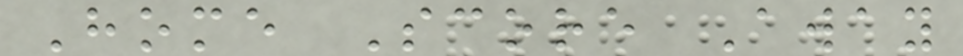Home Score Away
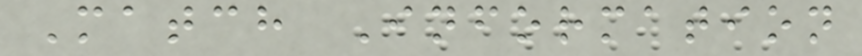Match Information
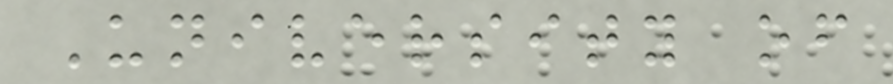University of
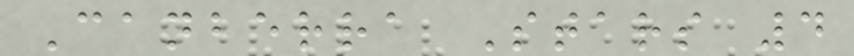Canberra Stars 4
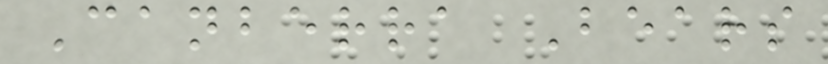Canberra Bears
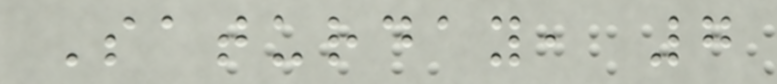Saturday, 7
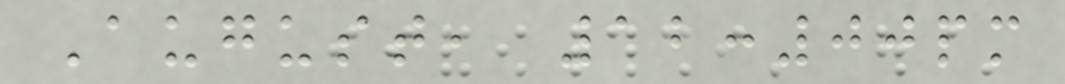August, 12:00pm
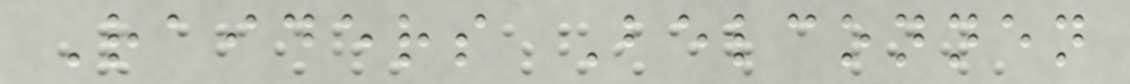Raiders Belconnen
